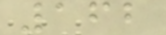162
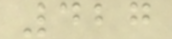427
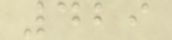429
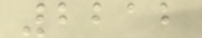2212
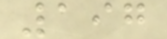197
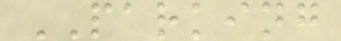PARKING
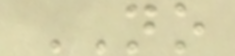NO
